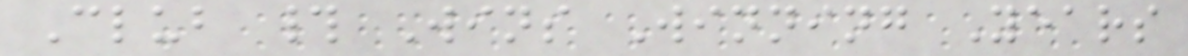Club # Wins Winning Years
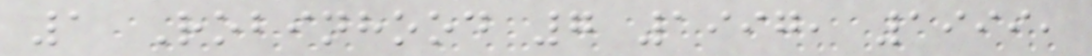1 Robinhood 7 1997, 1999,
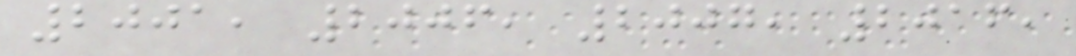2001, 2006, 2007, 2016,
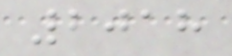2018
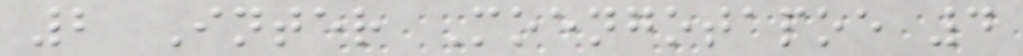2 Inter Moengotapoe 4
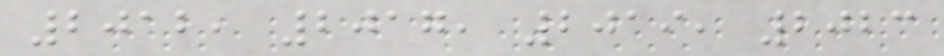2012, 2017, 2019, 2023
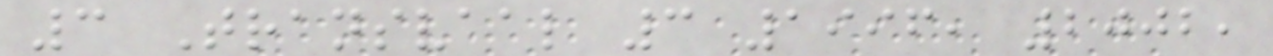3 Transvaal 3 1996, 2002,
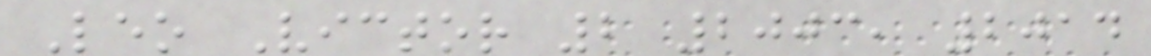Leo Victor 2 2003, 2014
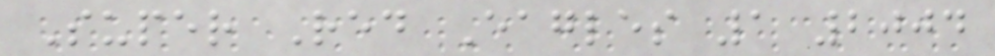Super Red Eagles 1 2004
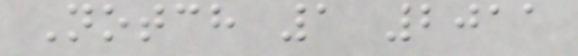Notch 1 2011
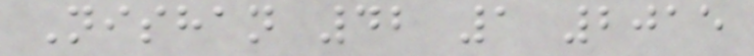Nishan 42 1 2015
